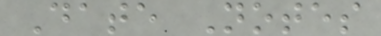Date Notes
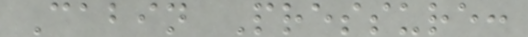Cabin Pressure:
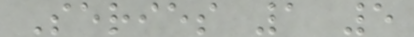Series 1 5
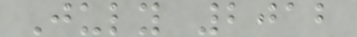July 2012
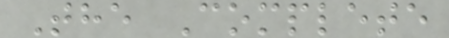The Complete
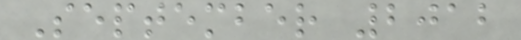September 2012
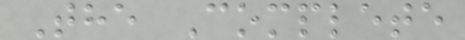The Complete
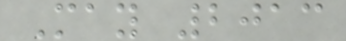May 2013
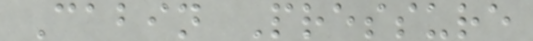Cabin Pressure
